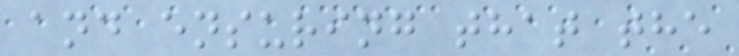and ensuring that the
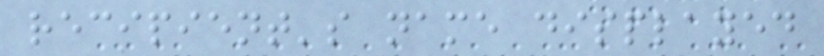recipient's name displayed
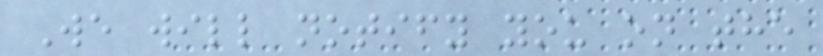We will notify you on the
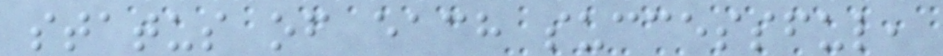status of each successful,
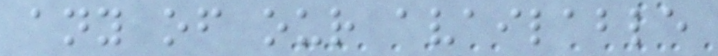any of our available
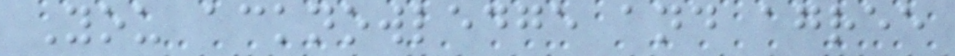You acknowledge and agree
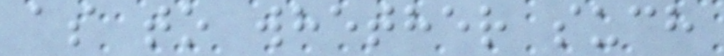as to whether such
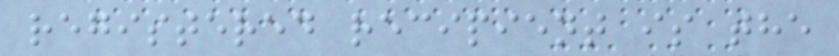registered recipient is the
